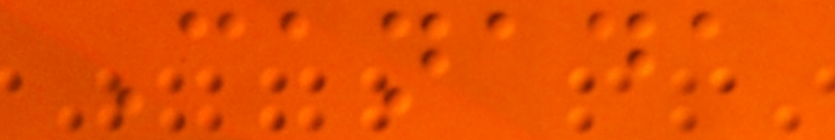Canada
